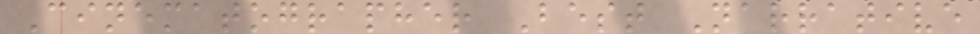Cinematographer Best Narrative
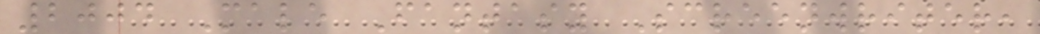2004 Male Fantasy Screenwriter,
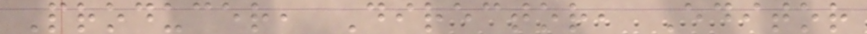Producer, Director, Editor
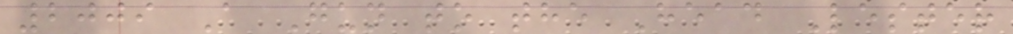2009 A Gun to the Head Lester
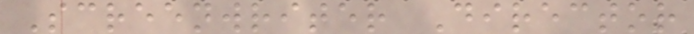Screenwriter Director
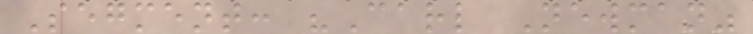Segment: "Carl Newman"
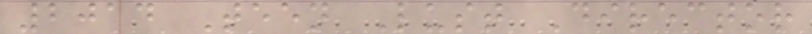2014 Teen Lust Director
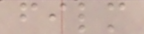film
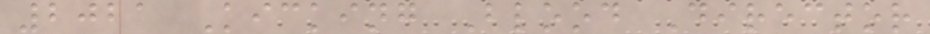2021 Kicking Blood Director
